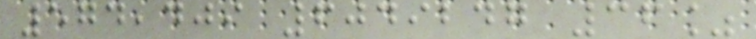574,409 6049247 36%
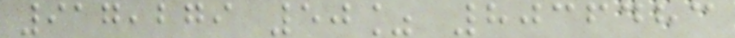917,279 50% 8036483
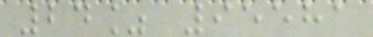24% 95581
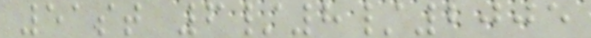51st 6/8/2005
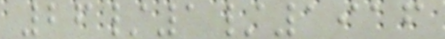26/1/1916
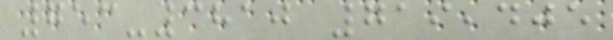753-3810 719,405
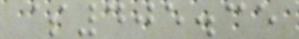$405.35
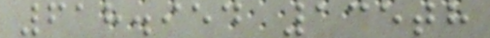618.954 135th
